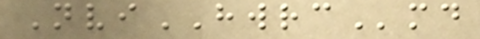NviHWRCmd
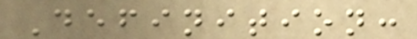Definition:
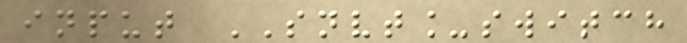input SNVT_switch
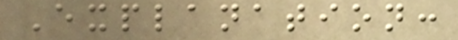Explanation:
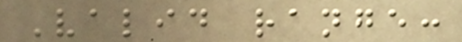Valid range:
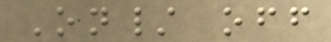On/ off
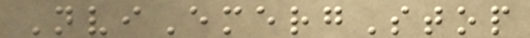NviEmergStop
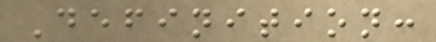Definition:
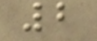2
